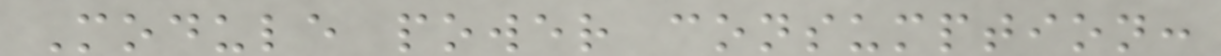Module power consumption:
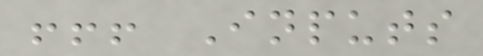!!! Inputs
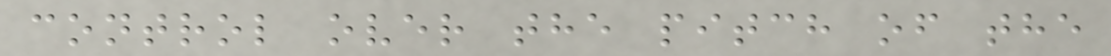control over the pitch of the
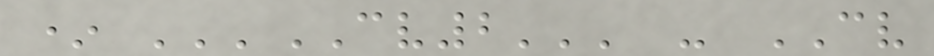* '''CV2''' - CV
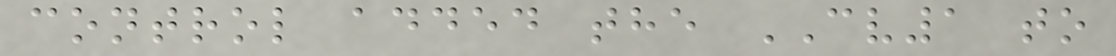control added the CV1 to
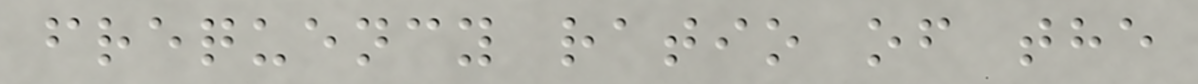frequency ratio of the
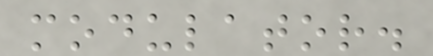modulator.
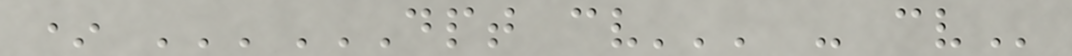* '''DPT CV''' - CV
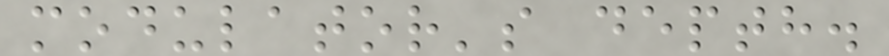modulator's depth.
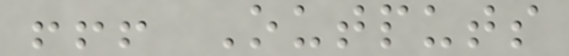!!! Outputs
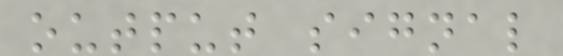output signal
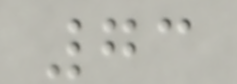73
